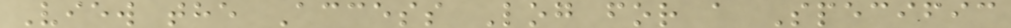View the Access Log for a Specific
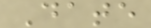Date
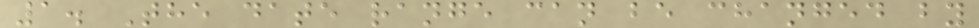1. The date range can be changed by
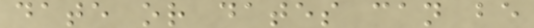date or dates can be
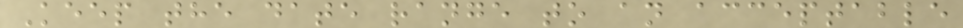Keep the date range to an acceptable
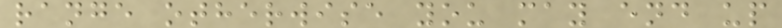range otherwise you may end up
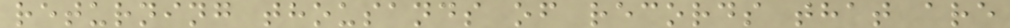returning thousands of records that are
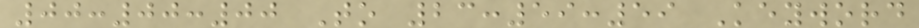00:00:00 To 23:59:59 Keyword
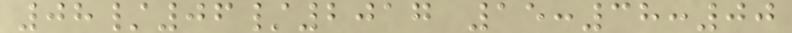08/06/2017 15:38:00
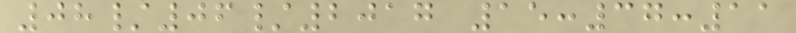08/06/2017 15:37:11
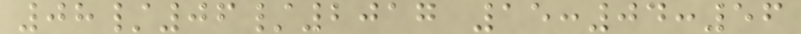08/06/2017 15:04:56
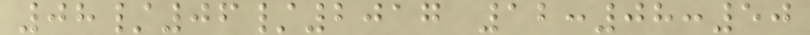08/06/2017 12:08:50
